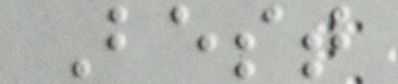Best
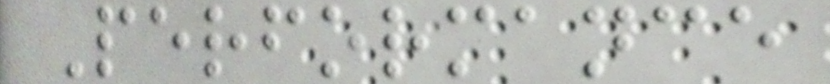Performance
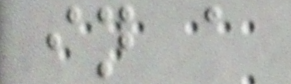in a
